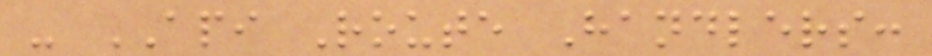- API Route Handlers:
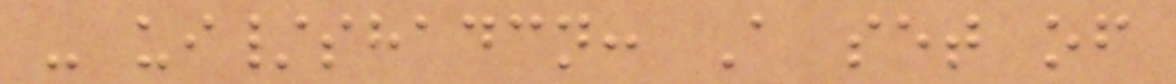- ui/shadcn: A set of
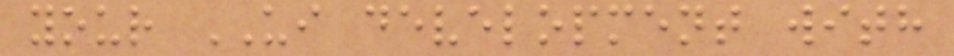your UI development with
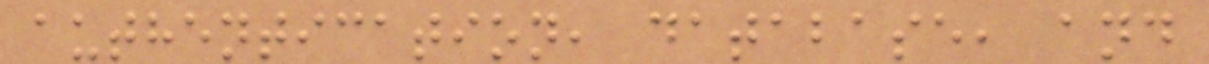authentication, database, and
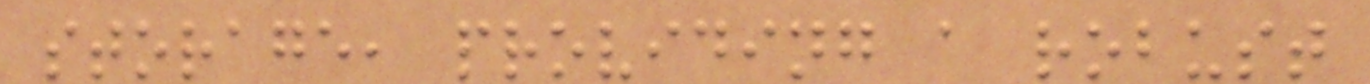storage, providing a robust
